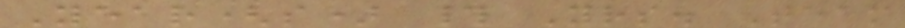Year(s) # Yrs. Team
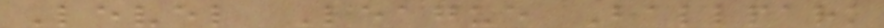Level League Ballpark
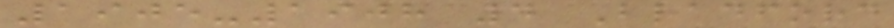1905-1908 4 Bradford
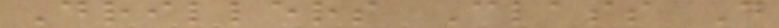Drillers Class D
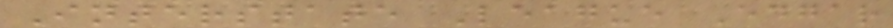Interstate League Edgar
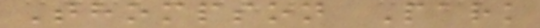Thompson Park
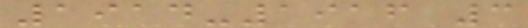1914-1916 3
